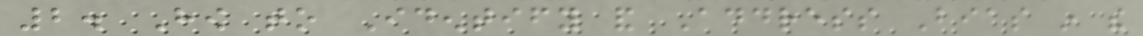2. How to Identify and Address Bias in the
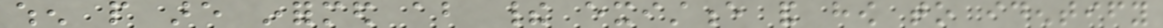when people are informed about their existence and how to identify
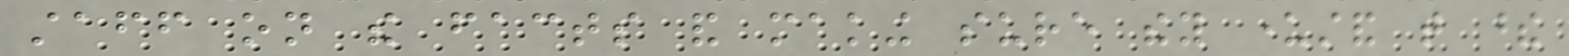staff on the facts and making sure they understand that these
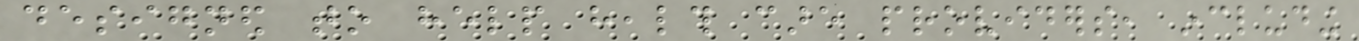designed to help health care providers, including
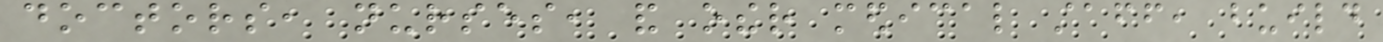doctors, nurses, and other medical staff, build
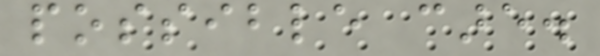possible care.
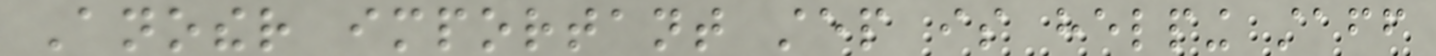Another important step is helping staff
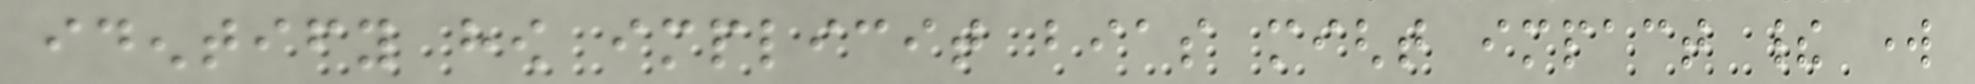identify how implicit bias might impact their work
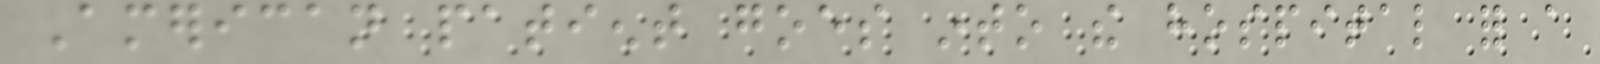American patient goes into the hospital for a
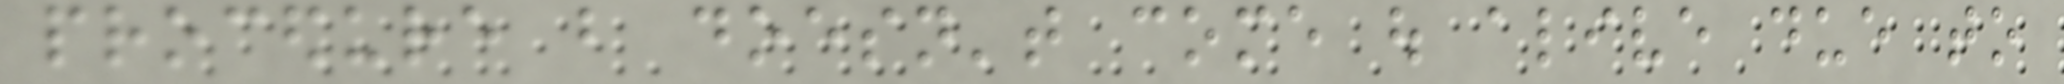procedure but doesn't come out alive due to
